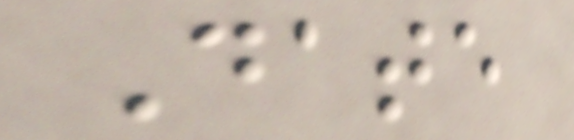Date
